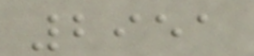2951
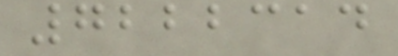7222314
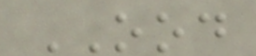OOD
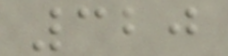320
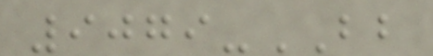9079-BB
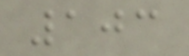103
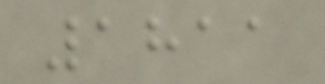1811
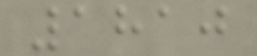1810
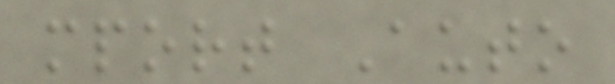mport Auto
